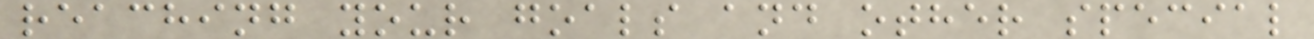reaching your goals and other special
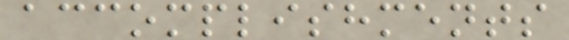accomplishments
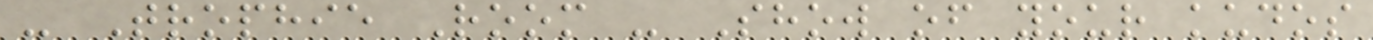- Trophie Room - Show of your kudos
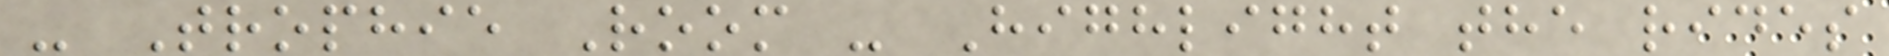- Trophie Room - Highlight the rides
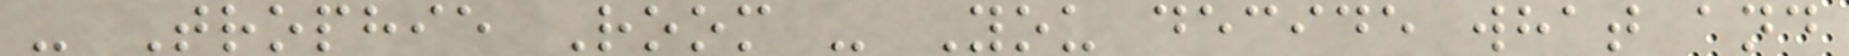- Trophie Room - You decide what and
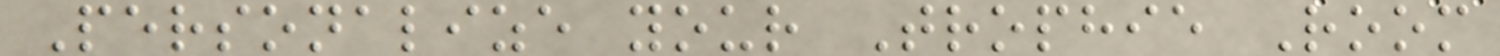Personalize your Trophie Room
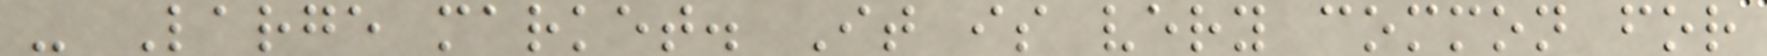- Large market. It is very common for
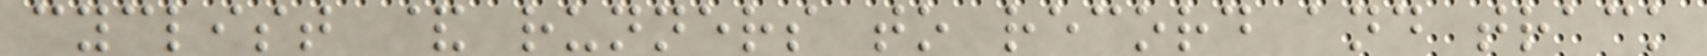cyclist & runners to record and track
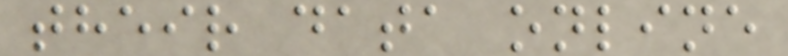their data online
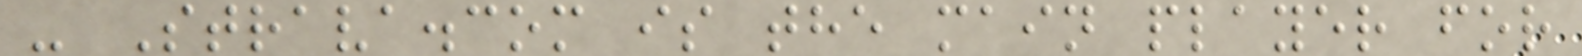- Strava.com is the main player for
